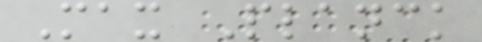Max Planck
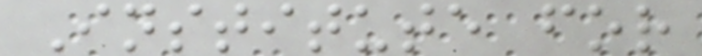Institute for
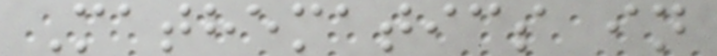Mathematics in
